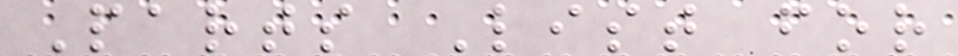Parts List for
